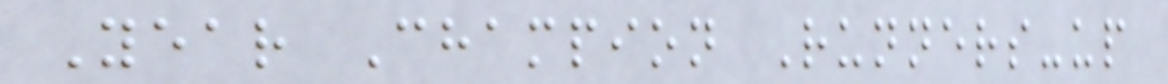Year Champion Runners-up
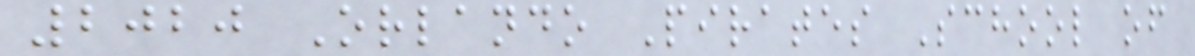2020 Orlando Pirates School of
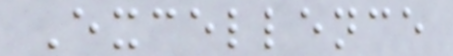Excellence
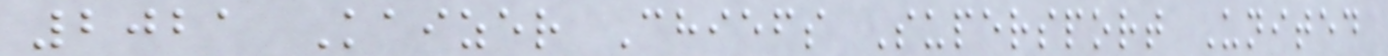2021 Kaizer Chiefs Supersport United
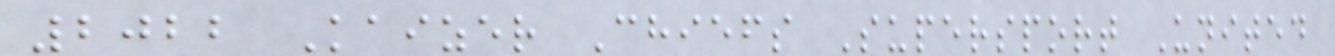2022 Kaizer Chiefs Supersport United
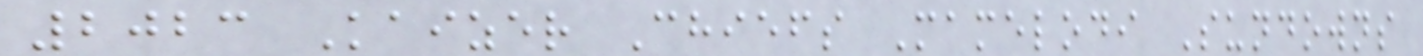2023 Kaizer Chiefs Mamelodi Sundowns
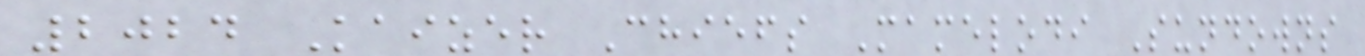2024 Kaizer Chiefs Mamelodi Sundowns
